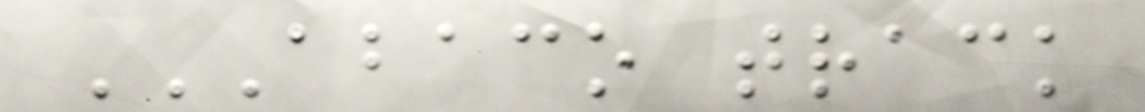ABACO TRACK
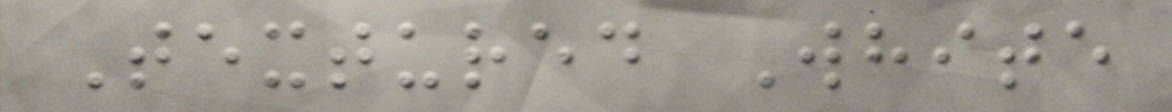Textured White
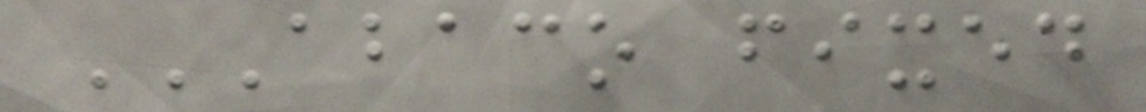ABACO FIXED
